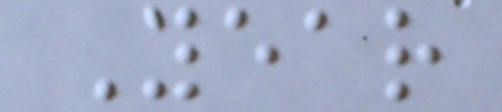Year
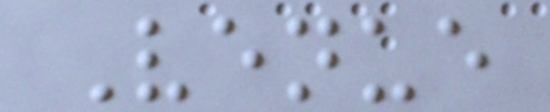Venue
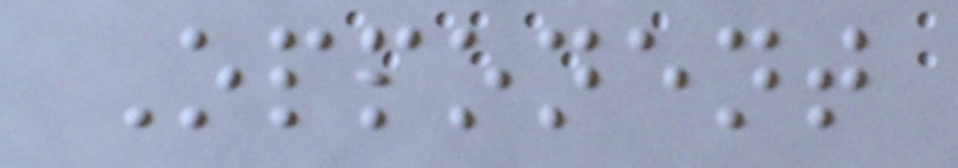Opponent
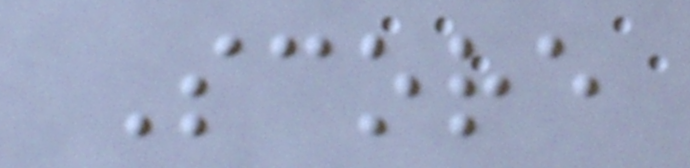Score
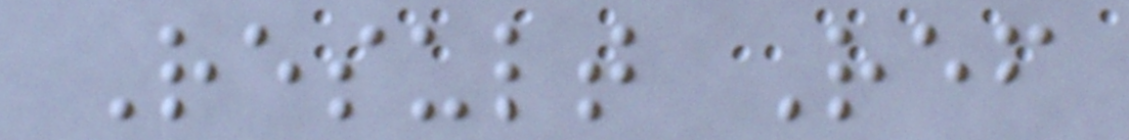Result Ref
